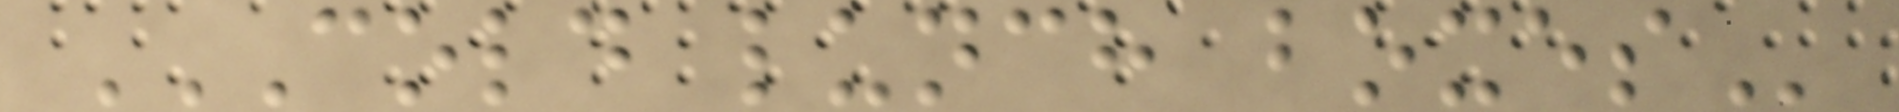COLD LUNCH BOXES
